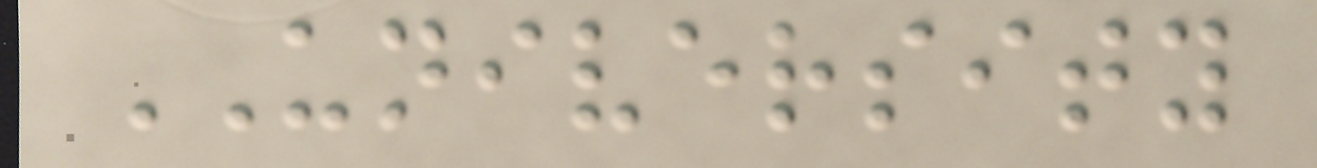UNIVERSITY
